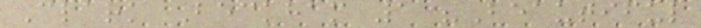Clark Beckham 1 "Beautiful
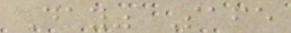Day" Safe
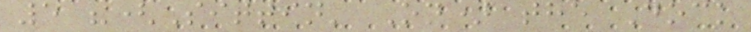5 "(Sittin' On) the Dock
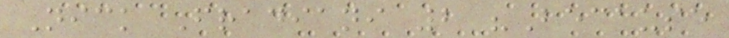Nick Fradiani 2 "Because
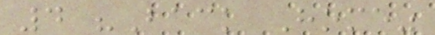4 "Back Home"
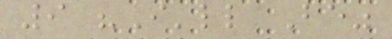9 "I'll Be"
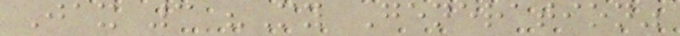Jax 3 "My Generation"
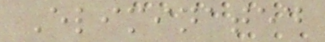Eliminated
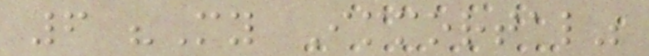6 "My Immortal"
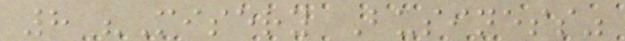8 "Misery Business"
